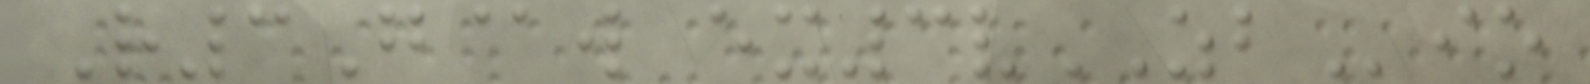R3G@w ex3vZBio
